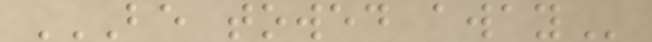BE TOWED AWAY
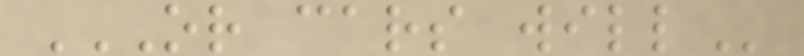OR CARS WILL
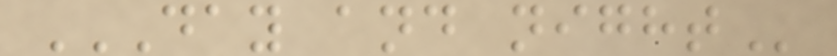DAY AND NIGHT
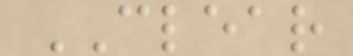CLEAR
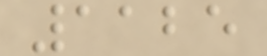1125
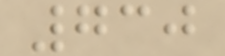730
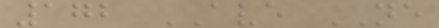172 AVE NE
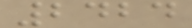2424
